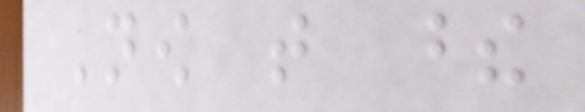Now that these
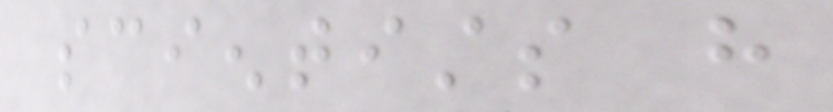scientists have
